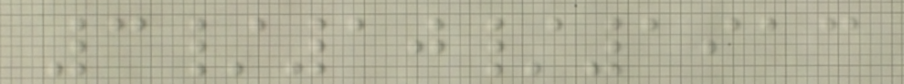3/10/1913
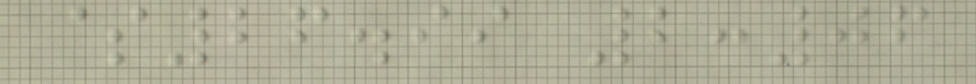$26.99 2:06
